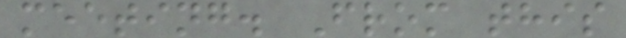meeting. From this
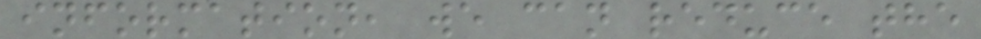information, we can reduce the
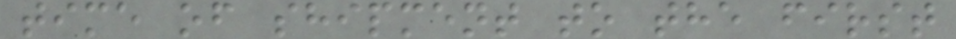time of shipment to the first
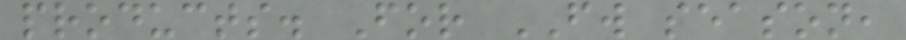products. For FW season,
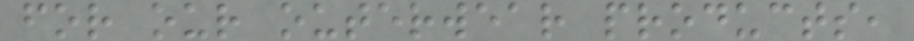for our outerwear products,
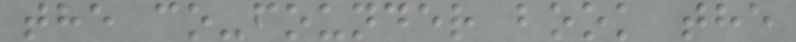the co-founder book the
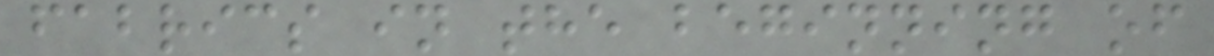fabrics in the beginning of
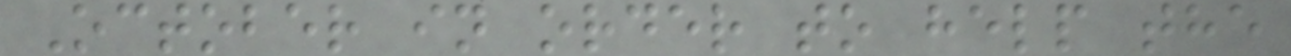October in order to help the
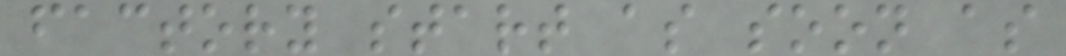factory start as soon as
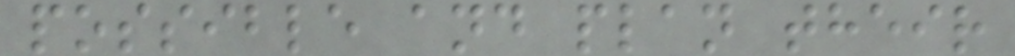possible and plan their
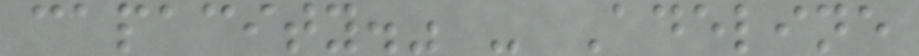capacity." - Adeline
